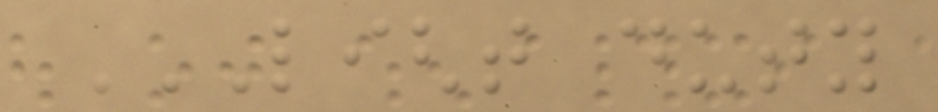LIGHT DUTY
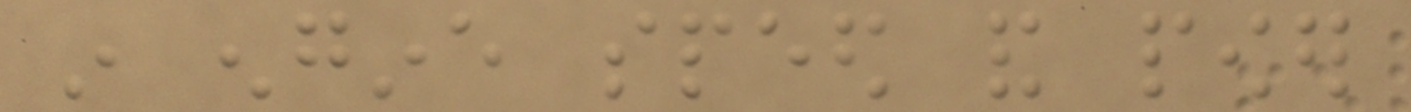in engine speed and power
